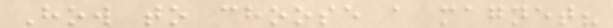How to choose a magnet?
